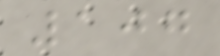107
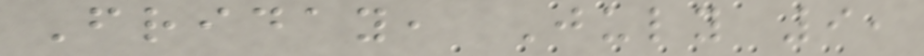Friday, July 9,
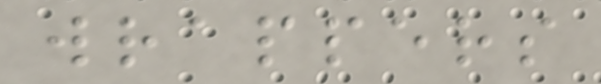wrappers
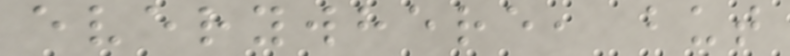everywhere, but
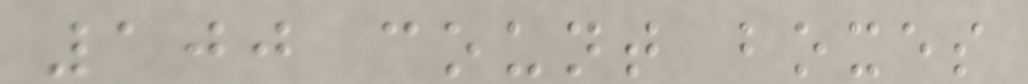100 count boxes
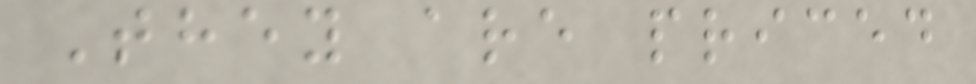They are priced
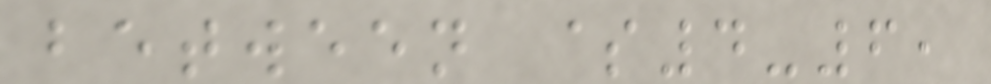between $4-6,
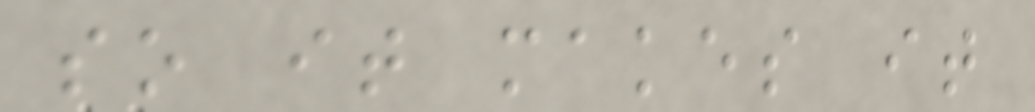so it makes it
